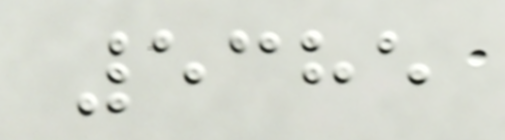5385
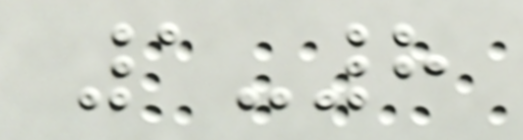1-8
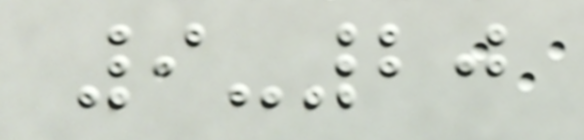9-20
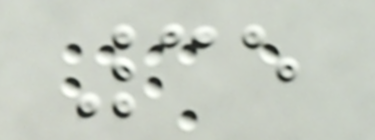35
